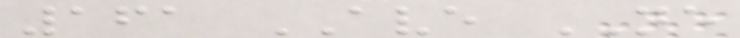161 AVE NE
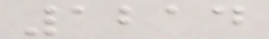1214
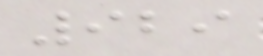929
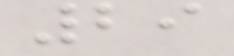29
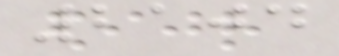2104
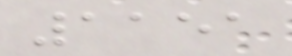1151
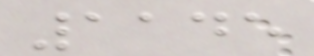1145
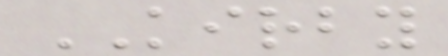KIRBY
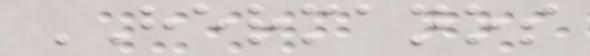HERMANOS
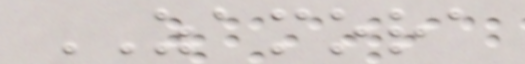ZAMORA
